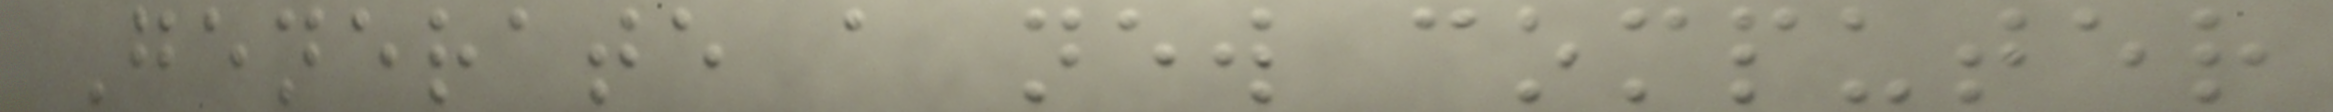Generate a new computer
